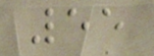55
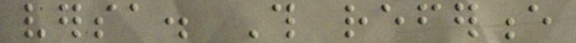versa. This reference
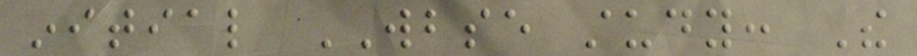initial WBSE study: The
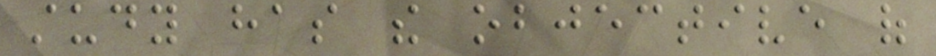study has the objective of
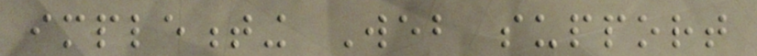implementing Web support
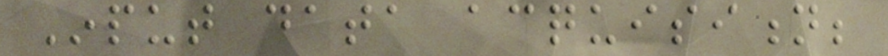Input data acquisition;
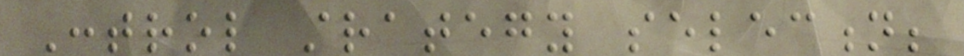Control strategy selection;
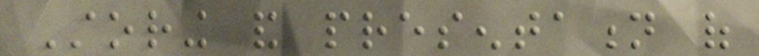Storing and presentation of
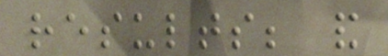results; and
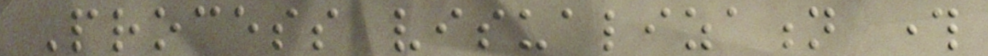Process visualization through
